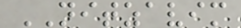NITZAVIM
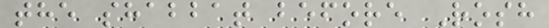the shabbat before Rosh
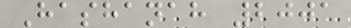Hashanah 2001
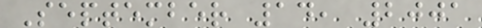September 14, 2001
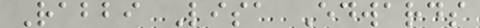Rabbi Lisa Edwards
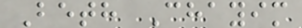Beth Chayim
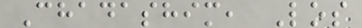Chadashim, Los
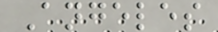Angeles
